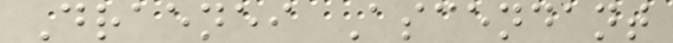Draenei Ascendant
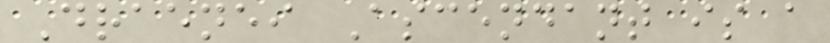Draenei Ascendant is a
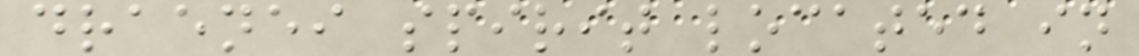draenei spirit located in
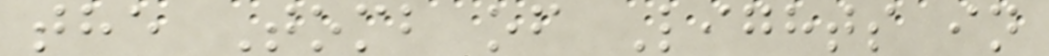the Tomb of Lights in
